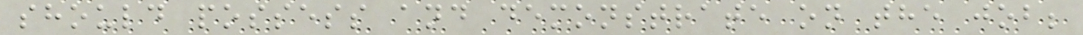should possess and demonstrate on the job;
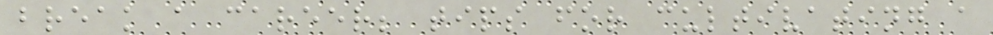break a career; tips for cultivating a
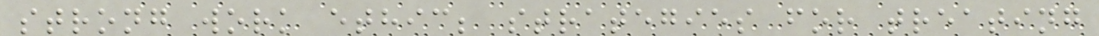strong work ethic; strategies for treating
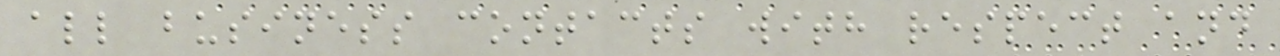all business contacts with respect and
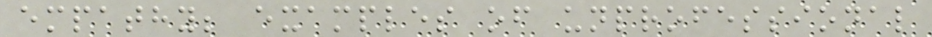empathy; examples of unprofessional
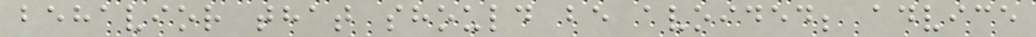behavior that should be avoided; advice
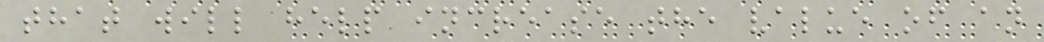that will help increase the value of an
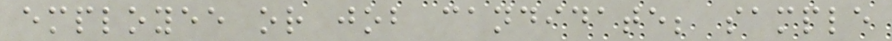employee or job candidate; sample
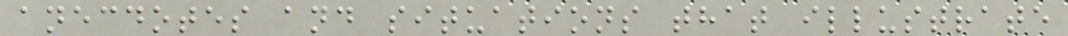anecdotes and situations that illustrate
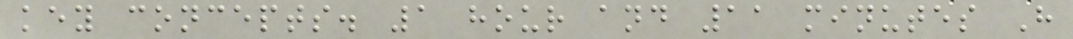key concepts. 1 hour and 11 minutes H
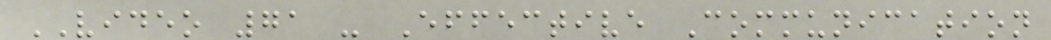VIDEO 71 - Effective Communication
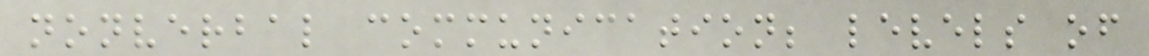nonverbal communication; levels of
